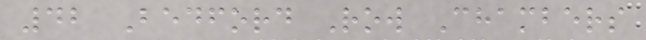42 Bedford Row Chambers
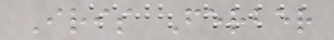Iris Ferber
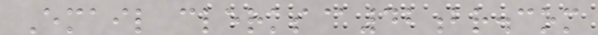Email clerks@42br.com
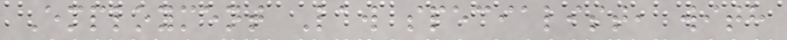Employment Law specialist, with
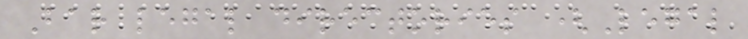Bar legal directories (Legal
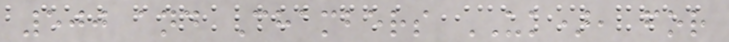500 and Chambers UK), for
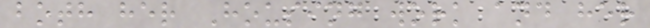both her Housing work and her
